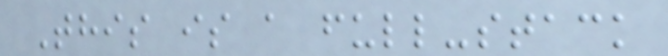This is a full-stack
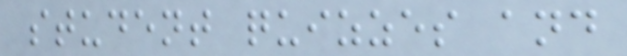student quizzes and
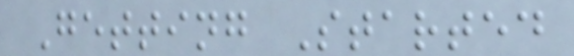Getting Started
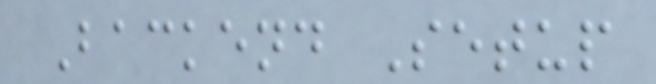Backend Setup
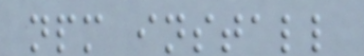npm install
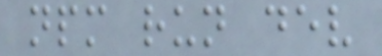npm run dev
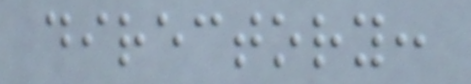directory:
